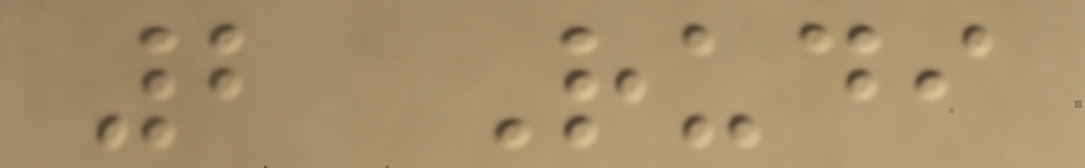2 Rudi
